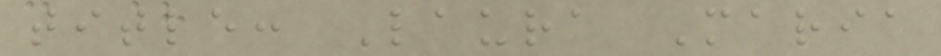title: Laura Maria
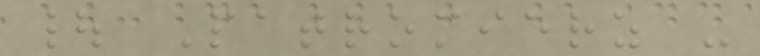| Patromierz -
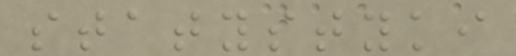statystyki
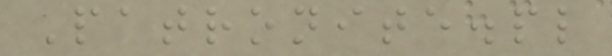Patronite.pl
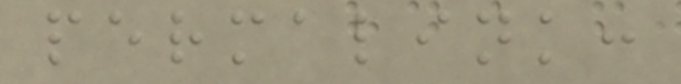permalink:
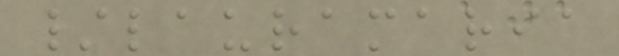/lauramaria
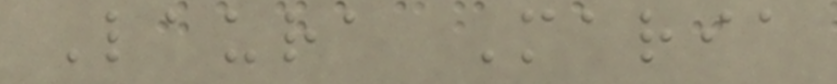Laura Maria
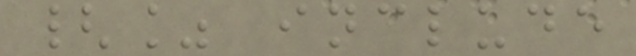{% include
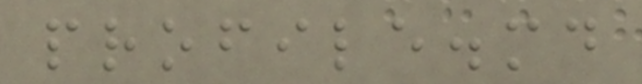profile.md
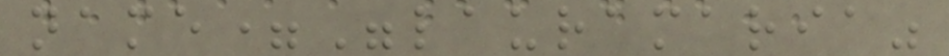name="lauramaria"
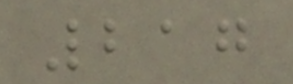217
